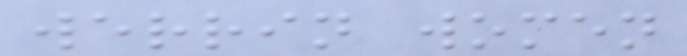werrin women
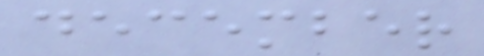december
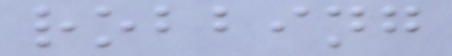robbing
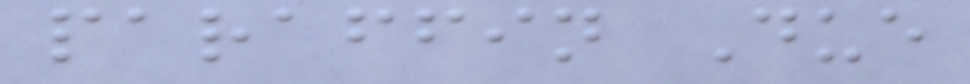paraffin Due
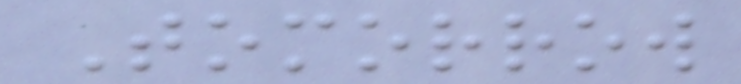Tomorrow
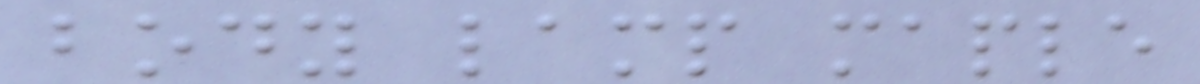body lamp maple
